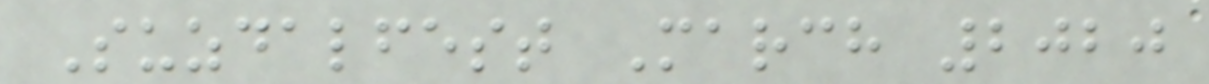Suzdalfest March 2020
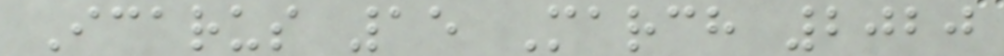Icarus 15 March 2020
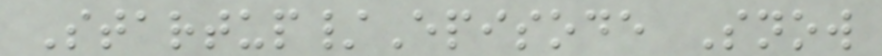Startup/Episode Snow
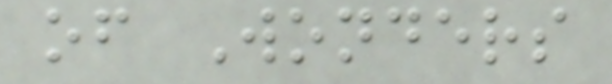of Wonders
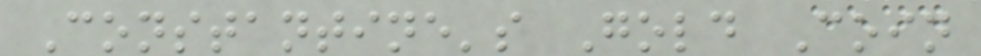Constantine's Gold Coin
